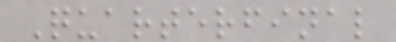Quarterfinal
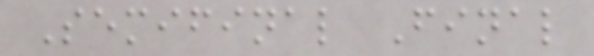Semifinal Final
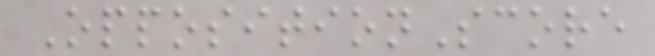OppositionScore
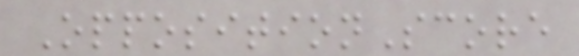OppositionScore
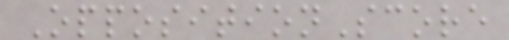OppositionScore
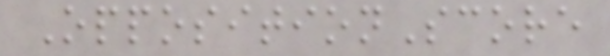OppositionScore
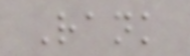Rank
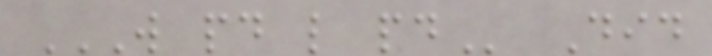W PD L PD Did
